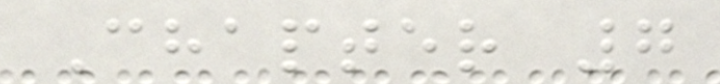Chapter 7
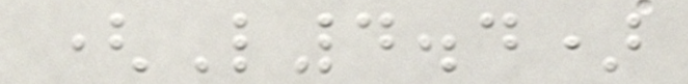(L4.4)
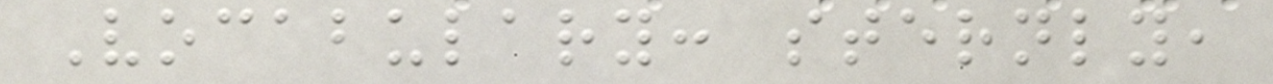Vocabulary: sternly,
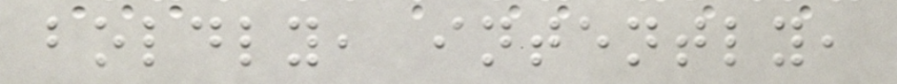boldly, intently,
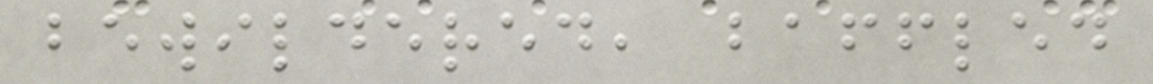bewildered, baffled
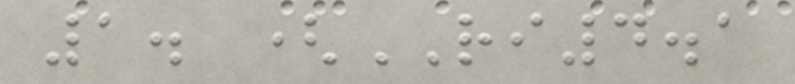1. (RI4.1
